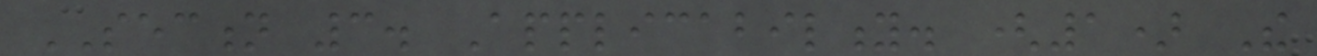SECTION 3. Applicability. (1) The
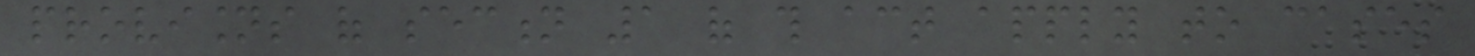provisions of section 1 of this act apply to cases
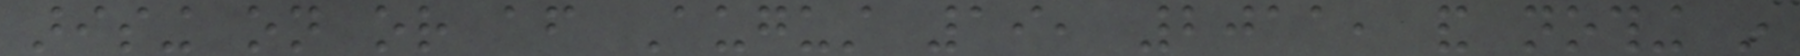arising on or after August 19, 2011, and nothing in
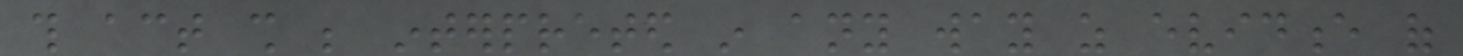this act shall be interpreted in any way as evidence of
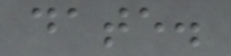date.
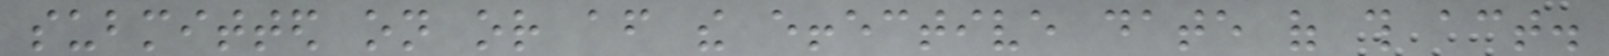submitted on or after the effective date of this act.
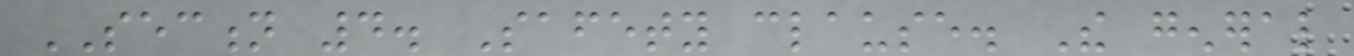SECTION 4. Safety clause. The general
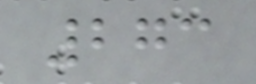273
